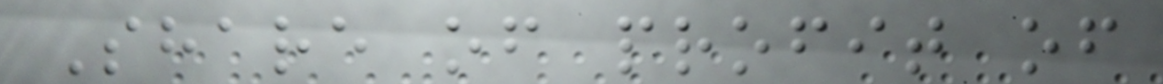Share of profit of
